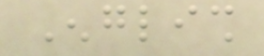English
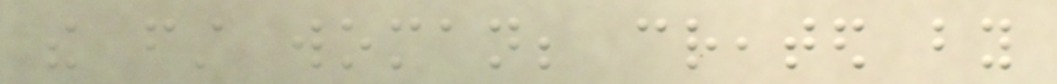the first woman; created by
